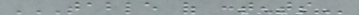TABLE OF CONTENTS
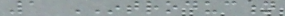1 INTRODUCTION
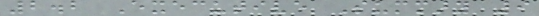2.2 Executive Summary 9
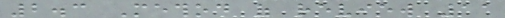2.3 Method of review 11
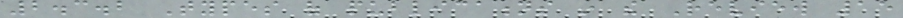2.3.2 Types of publications in the Review 15
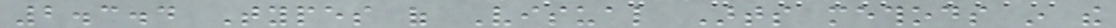2.3.4 Types of Visual Arts methods in the
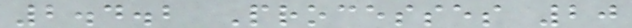2.4.2 Processes 20
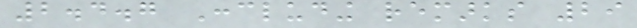2.4.7 Concluding remarks 29
